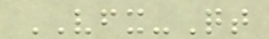VFX-Qt
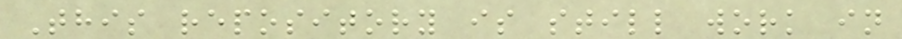This repository is still work in
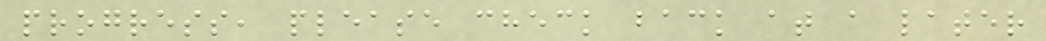progress, please check back at a later
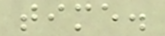time.
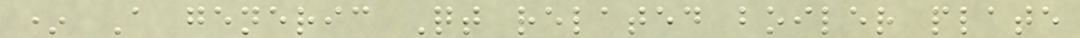* A generic Qt related boiler plate
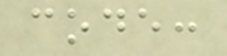code:
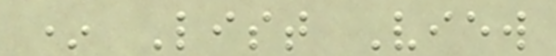* List View
